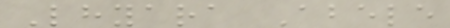Lhyara Abele
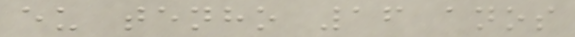eu tenho 16 anos
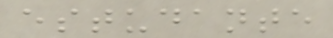estudante
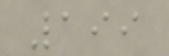199
